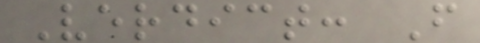Verdict: F
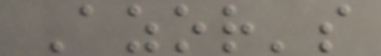Azor's
